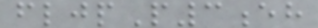fljpP3eh
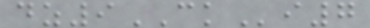dz9CKi7
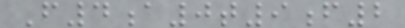F4a0t9f2
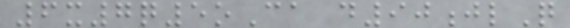6x7q5oCa d90jlQ
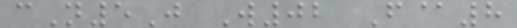cN5J W02 F@8
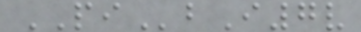PIbI7v
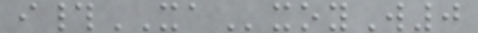i#XAxoyW0
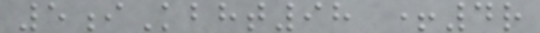5iKbht98 +4r
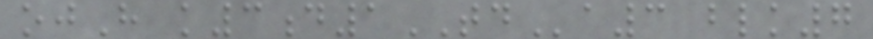ojH k3d1TDa3 blk7
